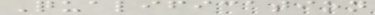Qualification
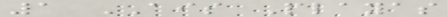1 AIS Playas
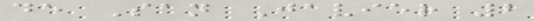de San Javier 2
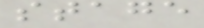stage
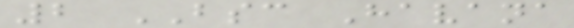2 BSC Havana
